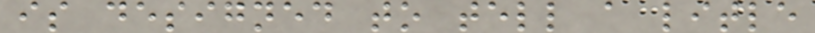is designed to tell a litle
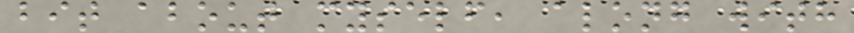bit about myself, along with
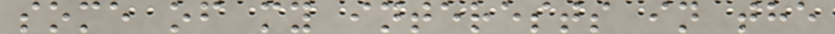some of my interests in the
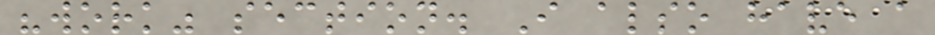"work" section. I also have a
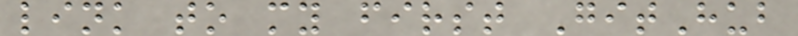link to my first GitHub
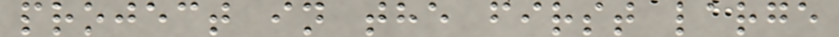project in the first large
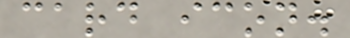card icon.
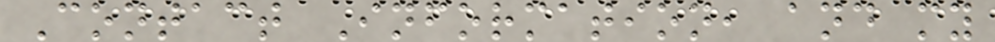Contact Information, and my
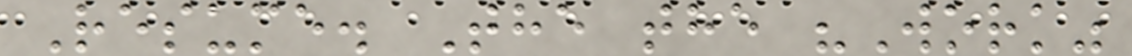Resume. The the "Work"
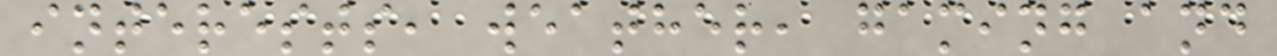interests, weather, gaming and
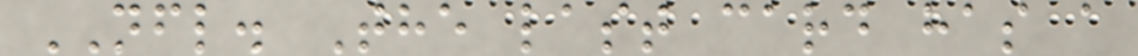NFL. The last card has a
